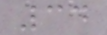34
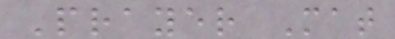Prayer Mat
